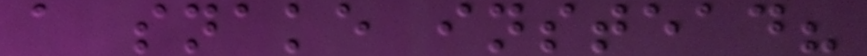a snake instead?
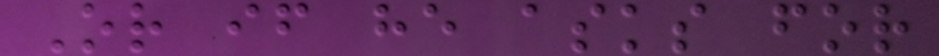Or if he asks for
